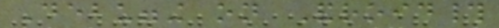Debugging on Android#
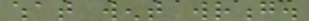what went wrong.
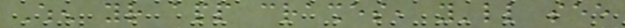When your app crashes, you'll see
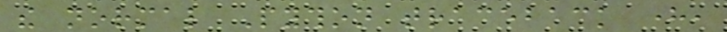the normal Python traceback here,
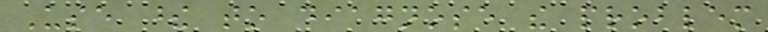Use these to diagnose the problem
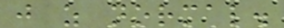just as normal.
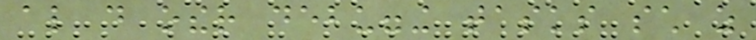also do other debugging tasks such as
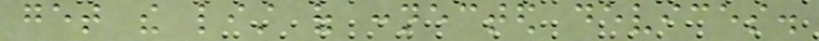get the list of connected devices.
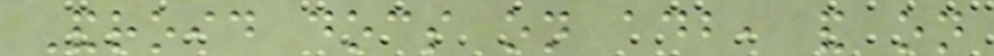Android docs on adb, and on
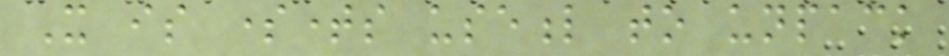It is sometimes useful to unpack
